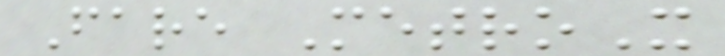Fare MetroX
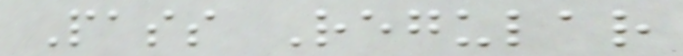Pass Regular
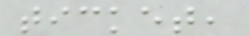ticket,
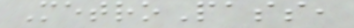MetroPass,
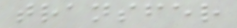transfer
